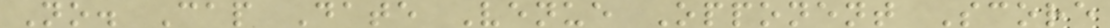No. Cap Date Venue Opponent Score
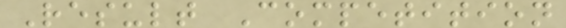Result Competition
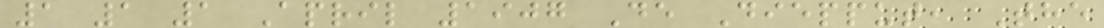1 1 1 April 1907 De Diepput, The
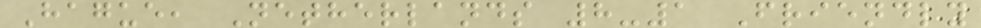Hague, Netherlands 8-1 Friendly
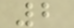2
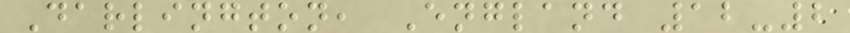Darlington, England 12-2
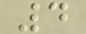4
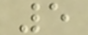5
